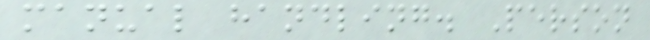manual handling. Person
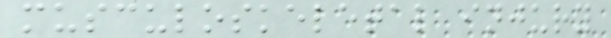musculoskeletal injury
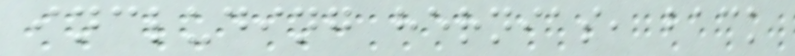including hernias, back
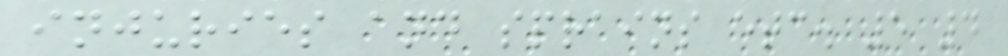injuries and sprains etc. 5 4
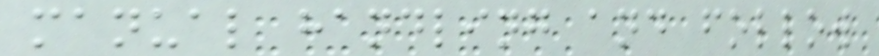manual handling and follow
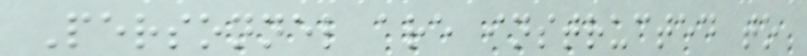Personnel are instructed to
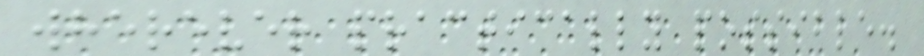wherever practically possible.
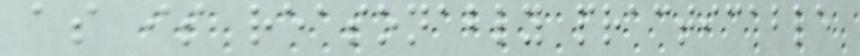as is reasonably practicable
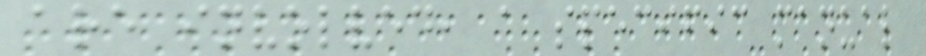are involved, a specific manual
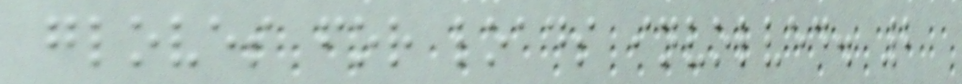gloves for loads involved. 2
